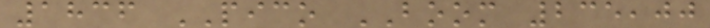1836 PICO BOOM 235,00
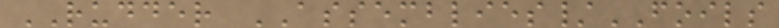RUDDER ASSEMBLIES/FOILS
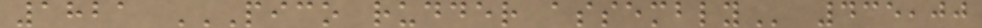1821 PICO RUDDER ASSEMBLY 435,00
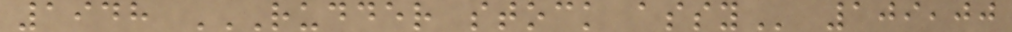1948 RUDDER STOCK ASSY 109,00
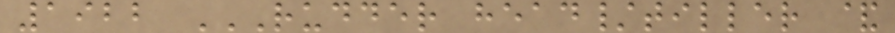1922 RUDDER HEAD/TILLER &
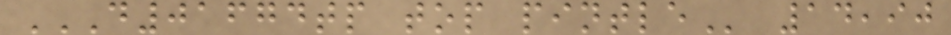D01674TP TOP PINTLE 14,90
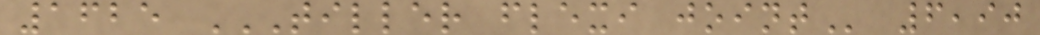1625 TILLER FLEXI JOINT 6,90
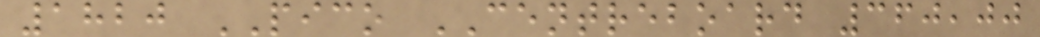1820 PICO CENTREBOARD 360,00
